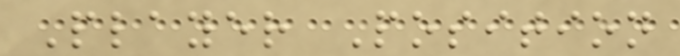Player Position
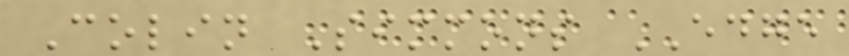Colin Simmons EDGE
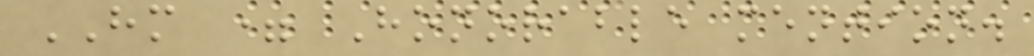HM = Honorable mention.
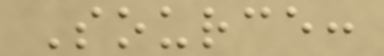Source:
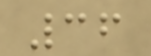36
